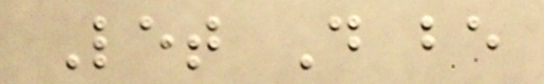Let D be
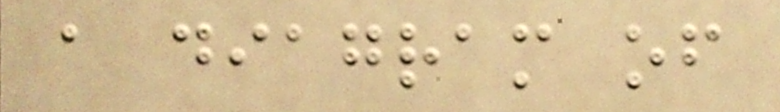a diagram of
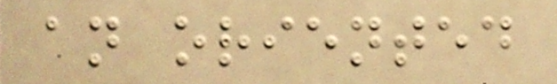an oriented
